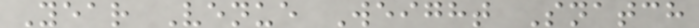Year Venue Weight Snatch
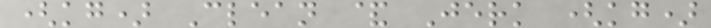(kg) Clean & Jerk (kg)
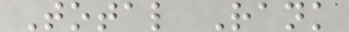Total Rank
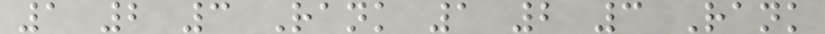1 2 3 Rank 1 2 3 Rank
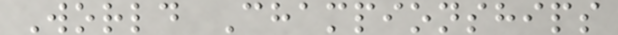World Championships
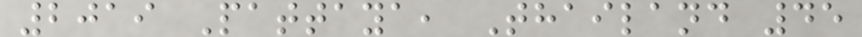2019 Pattaya, Thailand 45
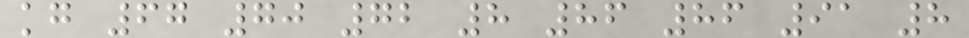kg 67 70 72 8 86 86 91 8
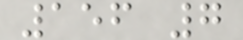156 7
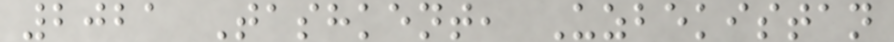2021 Tashkent, Uzbekistan
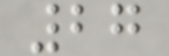27
